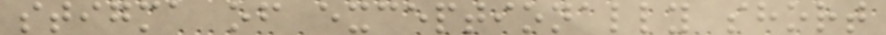stigma of exceptionally short
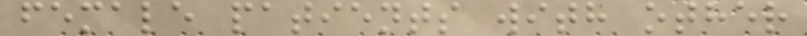female patients with other
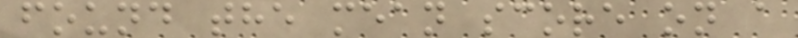found the mean score on a
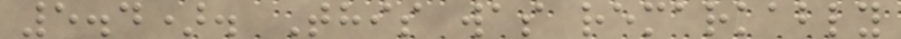5.4). This was remarkably
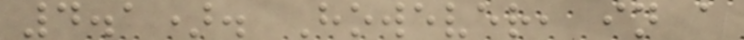4.1). However, in a
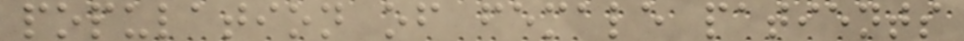population of female patients
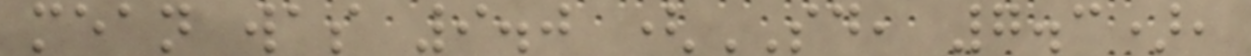mean was 9.0 (SD, 7.3),
